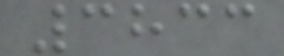3833
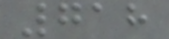718
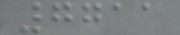7711
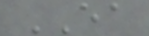EA
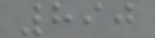890
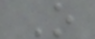O
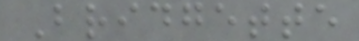Bridgette
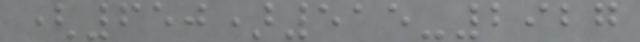(650)515-2927
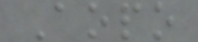Aopo
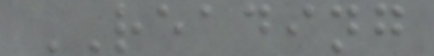READING
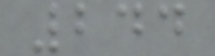244
